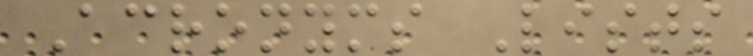Acronyms Lists
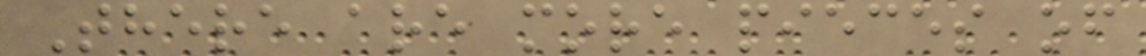There are more pieces of
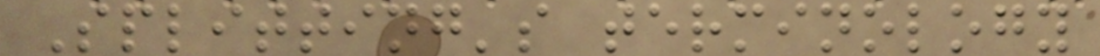Splitting's terminology
